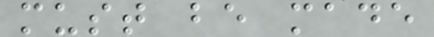must be made
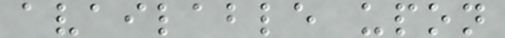available upon
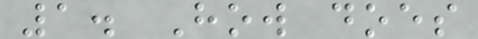1. How does
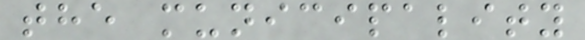the municipality
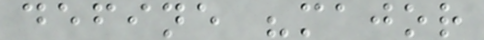define "major
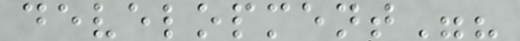development"?
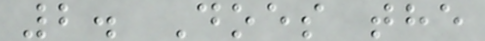2. Does the
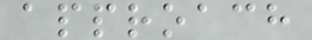approach
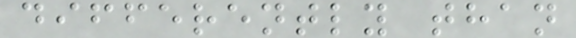differently than
